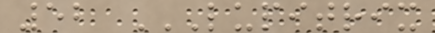52 LUPITRIX
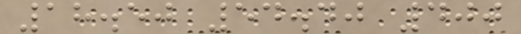18.50 54.40 400
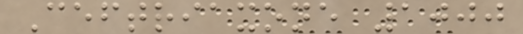Ceftriaxone 1000
